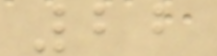22
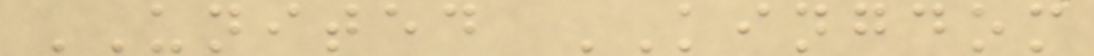UNITED KINGDOM
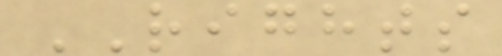RIGHTS
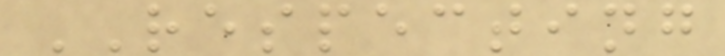RESPECTING
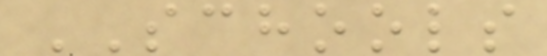SCHOOLS
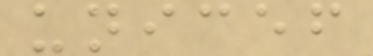unicef
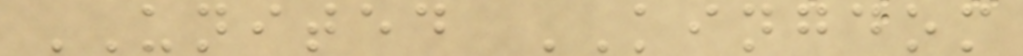UNITED KINGDOM
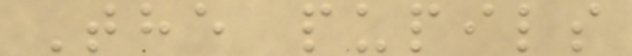The pupils
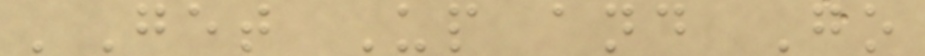'Get Up and Go
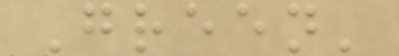Green'
